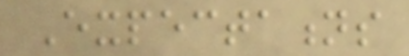Expectations
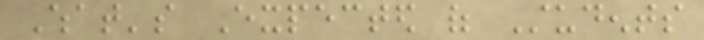What's Expected of Students
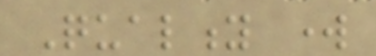Quality work
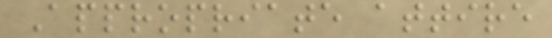Appropriate attire
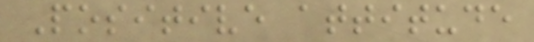Positive attitude
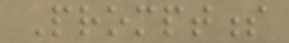Promptness
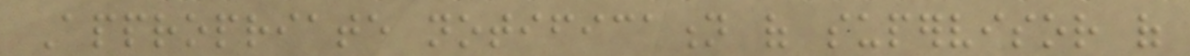Appropriate notification of supervisor of
